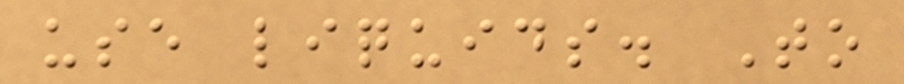use liquids. To
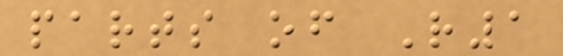parts of R1
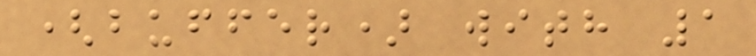(buffer) with 1
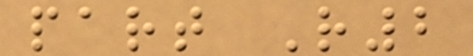part R2
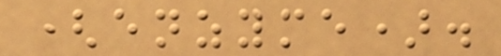(enzyme).
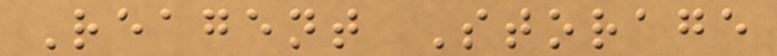Reagent Storage
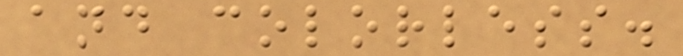and colorless.
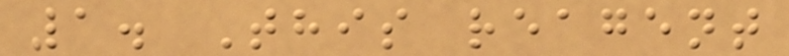1. This reagent
